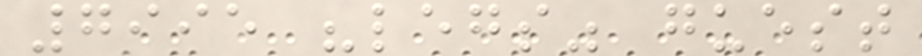7995 "legs" guest
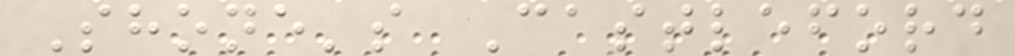Shone's Castleford
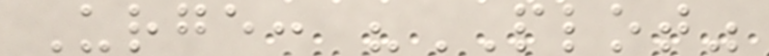Urge: "PLOT"
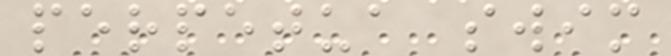perpetua swim
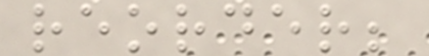reorder;
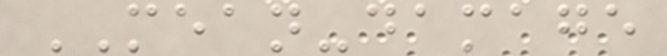MEAN-damage
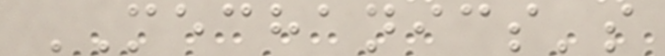MECHANICS's
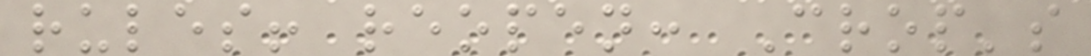rules! reopen: Crop's
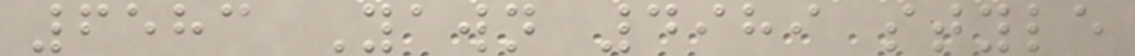6583 Yawn 4989 style
